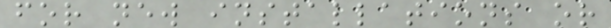for new installations or
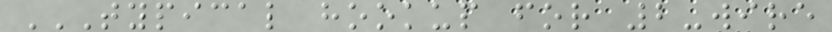TYPICAL HOOKUP FOR 2-WIRE
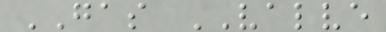GAS VALVE
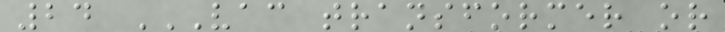24 VAC TRANSFORMER OR
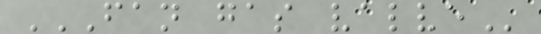FAN GAS VALVE
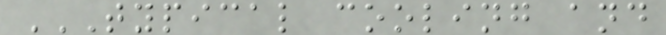TYPICAL COOLING AND
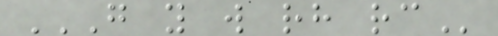G Y W RH RC
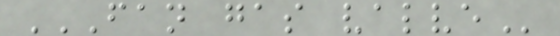FAN GAS VALVE
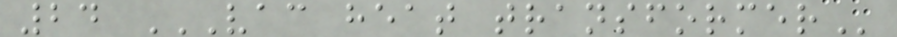24 VAC HEAT TRANSFORMER
